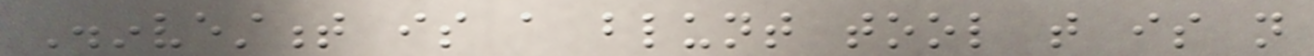Disinvestment is a blunt tool that is not
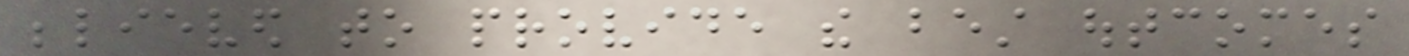believed to provide the best outcomes
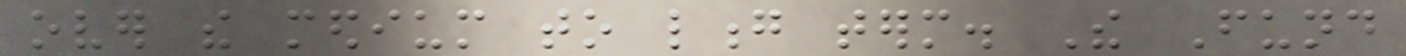over the medium to long term. The Fund
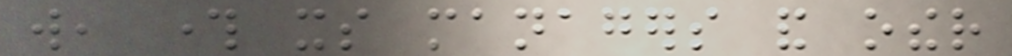will, through its managers and other
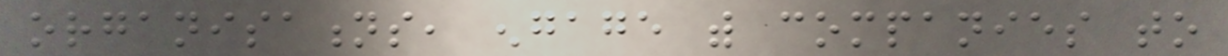organisations, engage with companies to
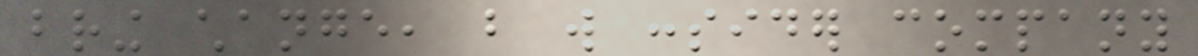bring change, but will consider company
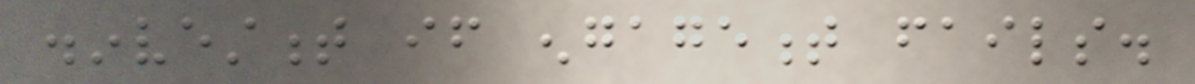disinvestment if engagement fails.
